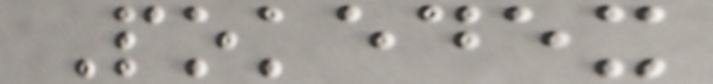Pokedex
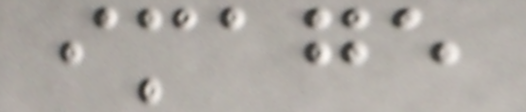image
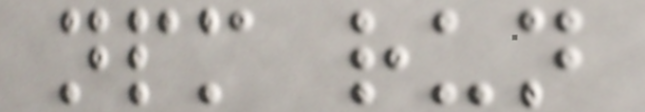npm run
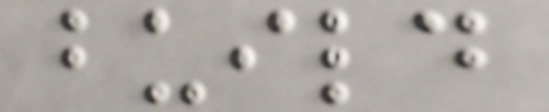build
